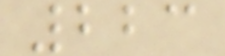223
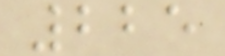225
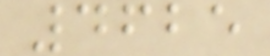4625
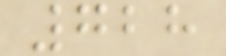728
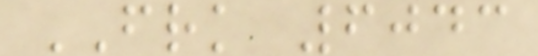FRK 6043
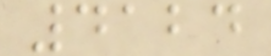4124
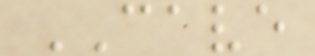CAVE
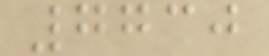7730
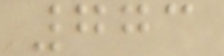773
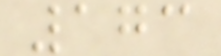173
